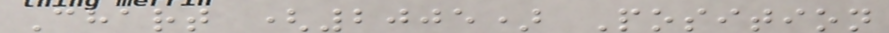Chart (2005) Position
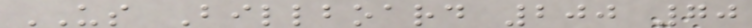US Billboard 200 70
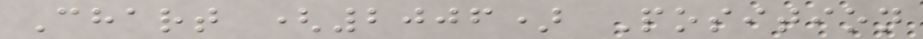Chart (2006) Position
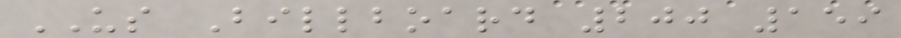US Billboard 200 159
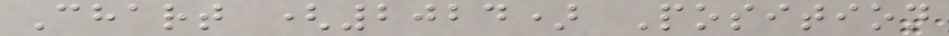Chart (2024) Position
